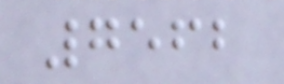7562
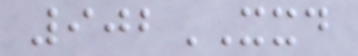902XXD
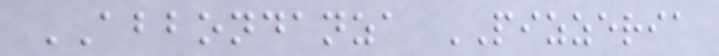ABBONDANZA PIZZERIA
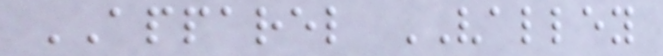APPAREL VALLEY
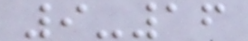9-16
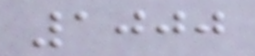1000
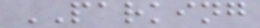PARKING
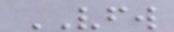VFW
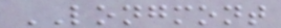LONGMONT
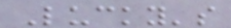Lucky's
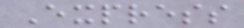Express
